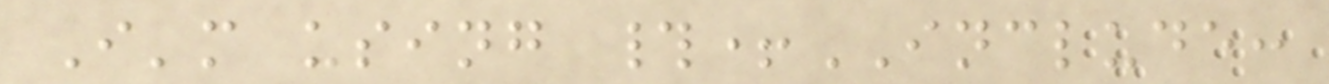I'm using #+INCLUDE:
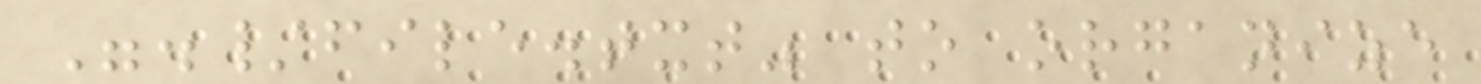"./file.txt" to organize
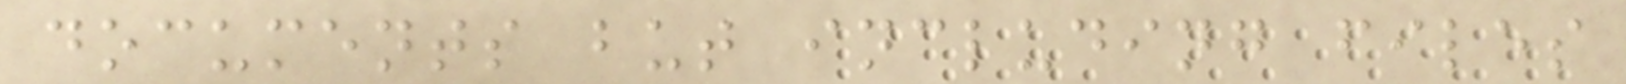documents but including files
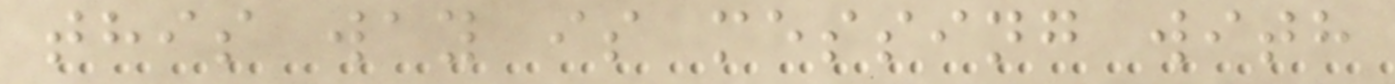this way is messing with
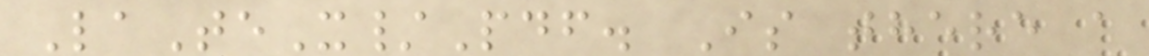LaTeX/Pdf. Is there a
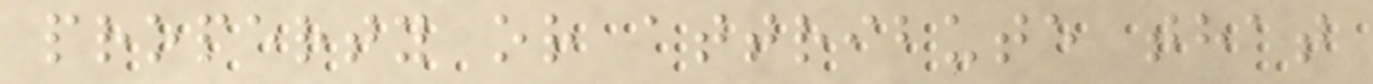property or attribute that
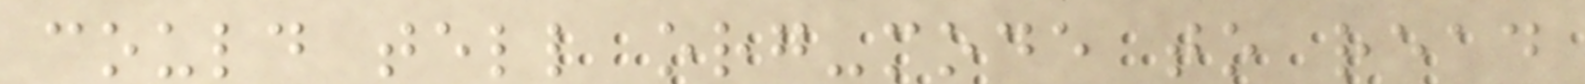could tell org-mode to read
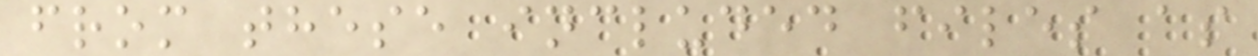from these included files as
